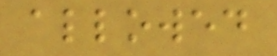allowed
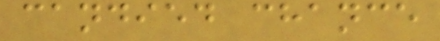candied chance
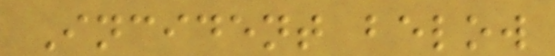Incident below
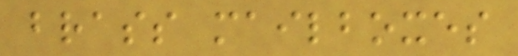brass mailboxes
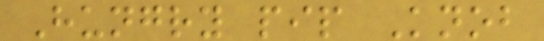Hungry pip Knob
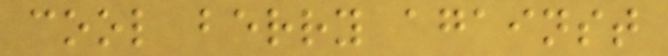cool berry against
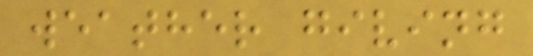weather giving
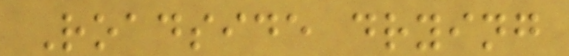Roadside drying
